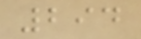294
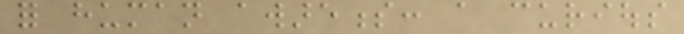for human awareness: a curious
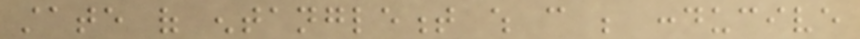state of entanglement which can be conducive
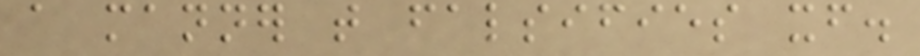a manner that falsifies itself.
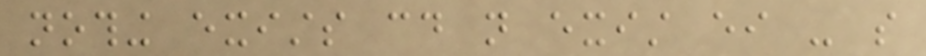nothing exists could not exist either - so
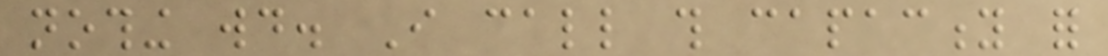nothing would. I call this capacity for
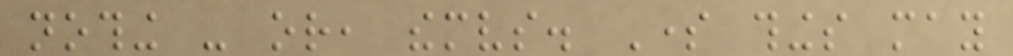nothing - or, themselves. Some things may
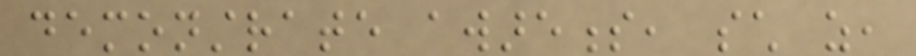demonstrate awareness, such as,
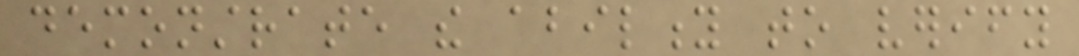demonstrate the ability to verify
